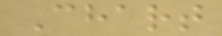Chart
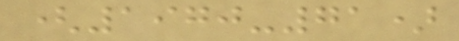(1970-71)
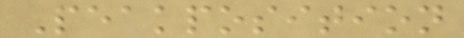Peakposition
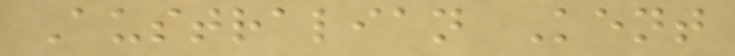Australian Kent
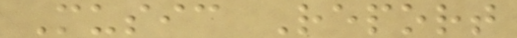Music Report
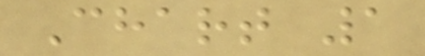Chart 1
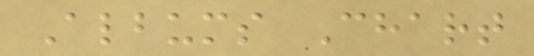Albums Chart
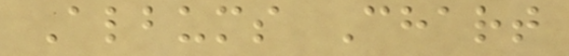Albums Chart
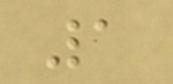1
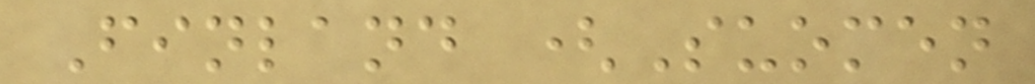Finland (Suomen
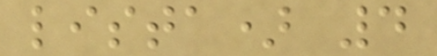lista) 4
